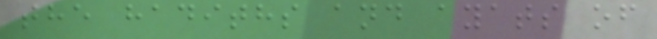the hadiths and ayats of
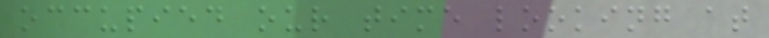occupied our time looking at
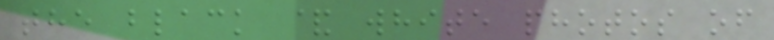the black & white photos of
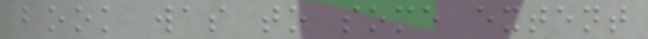book was to some extent
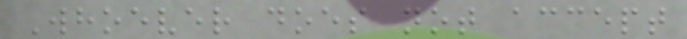Whoever does not accept
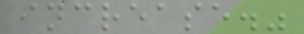increase."
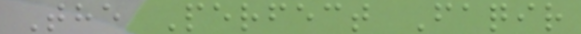The Perfect Faqir
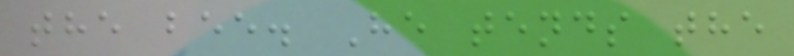the bee. He tends the
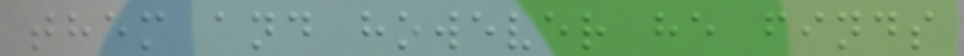them and however he finds
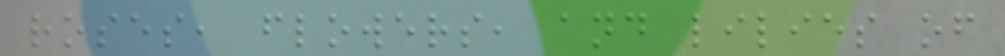roses, flowers, and lilies of
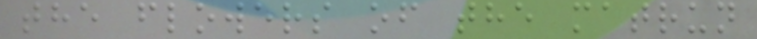the flowers of the matrun
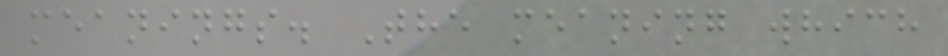meanings. The meaning which
